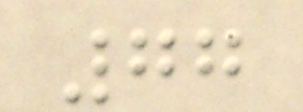77
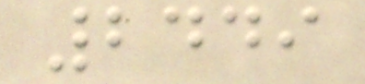2449
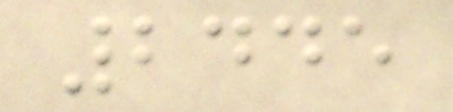2445
